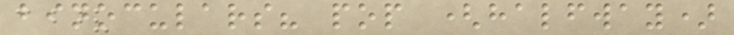binoculars? pop (halfway)
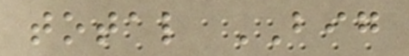total BIG
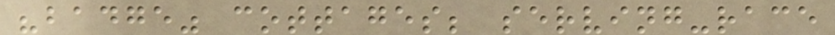"badge" cottages; serving-race
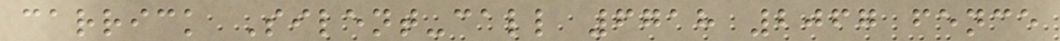carrick Silent-call 6718 2067 fence
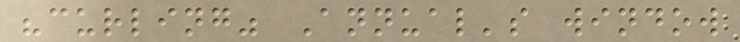"curling" Annual's window
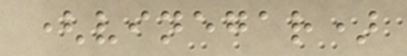(vinegar)
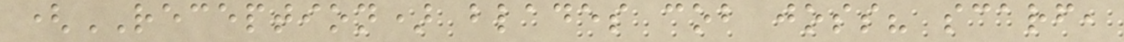(RECEPTION) blades cob joss? scarf,
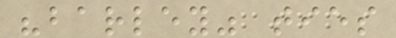"barley" ties
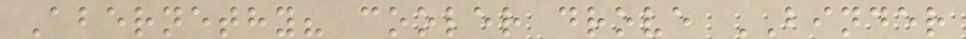Abernethy? cooler drove BINDER
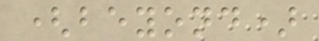(beyond)
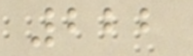222
